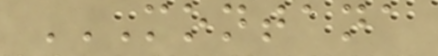MONTANA
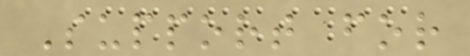Support for
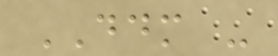DDM -
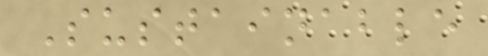Sustainable
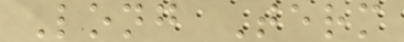Long Term
